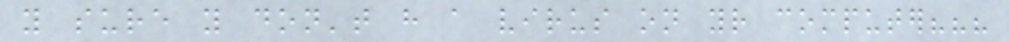you sure you don't have a virus on your computer???
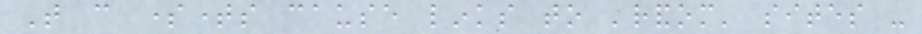That can sometimes cause links to 'random' sites -
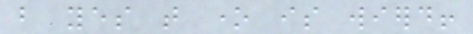but yes that one is wierd!
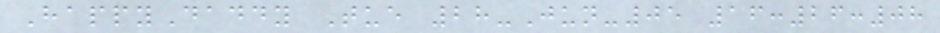HappyDaddy Tue 28-Jun-05 16:26:08
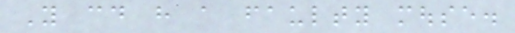You could have a faulty mouse.
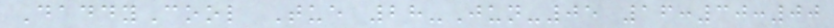DaddyCool Tue 28-Jun-05 16:30:00
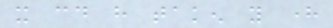it could have taken you here
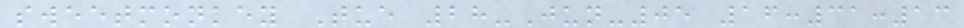sweetmonkey Tue 28-Jun-05 16:31:13
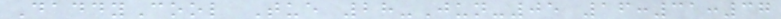DaddyCool Tue 28-Jun-05 16:31:37
